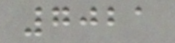7021
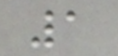1
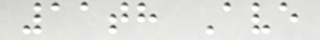11th Ave
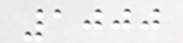1000
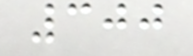300
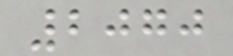2070
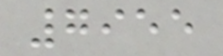7955
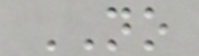NO
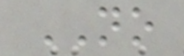NO
